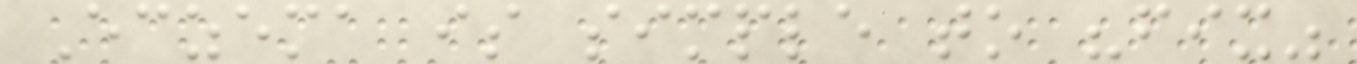Eczema is simple to "fix"
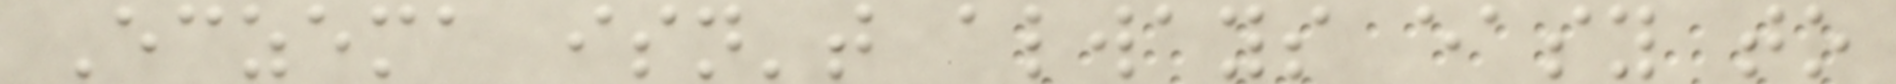Eczema isn't always easy to
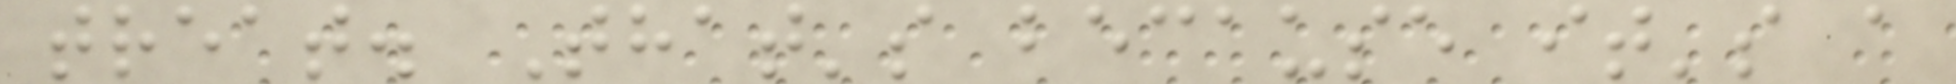treat. That's because it's a
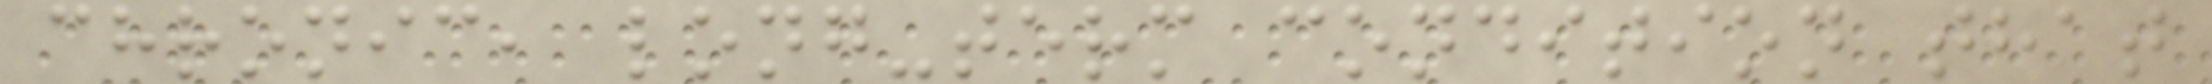chronic, long-term condition that
